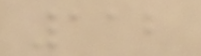112
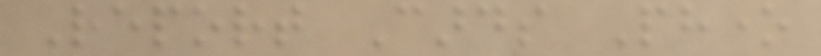Report Cards Phone
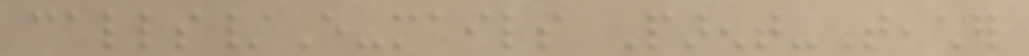calls/E-mails Parent-Teacher
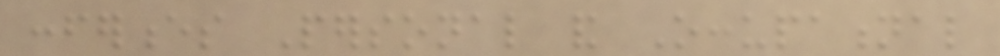conferences Personal and Occupational
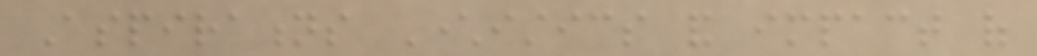Aspirations Characteristics and impact of
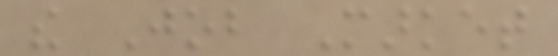the Job Market
